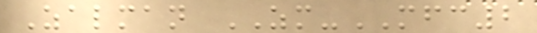Zalman ZM-MFC2
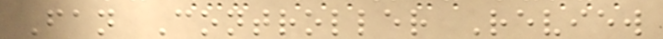Fan Controller Review
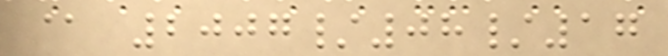@ 2007/08/17
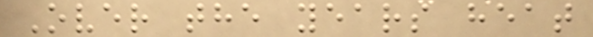Over the years heat
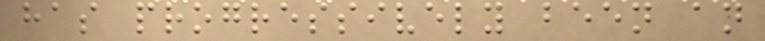has progressively been an
